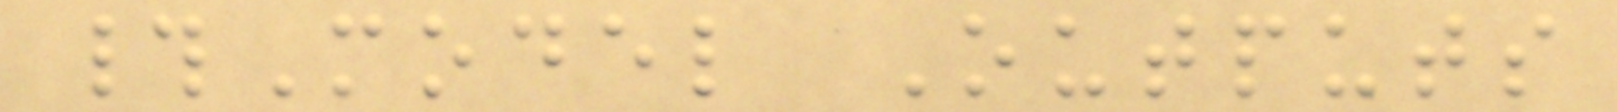#Model Outputs
